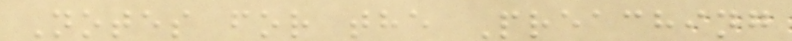Notes for the Preaching
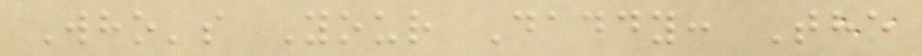Who's Your Daddy: The
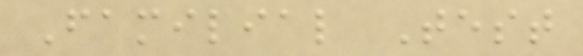Familial Test
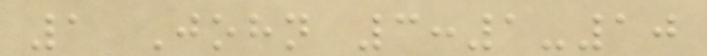1 John 3:1-10
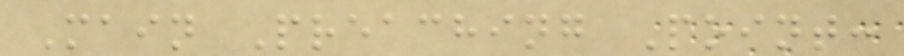Main Preaching Point:
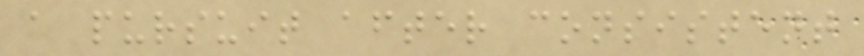a pursuit after consistent
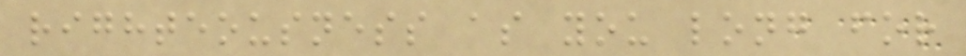righteousness as you long for
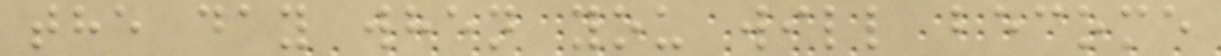the day when you will become
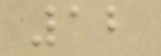12
